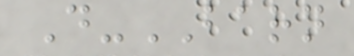D-BARN
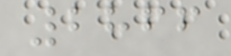2866
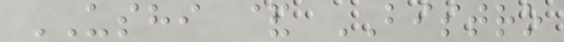USHI & BISTRO
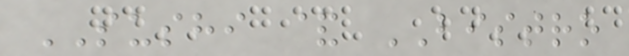SUSHI & BISTRO
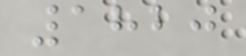1820
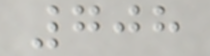708
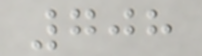708
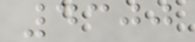4300
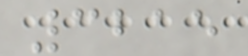3215
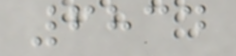6834
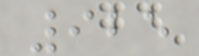925
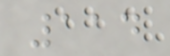114
